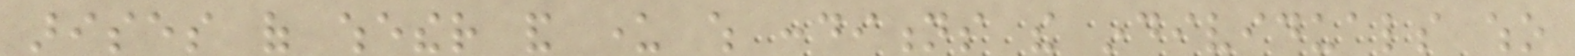arises of whether and under which conditions the individuals who
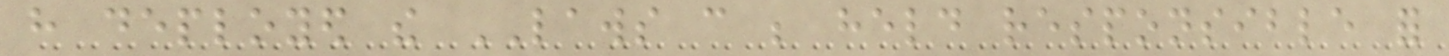have deployed the LAWS can be held responsible for
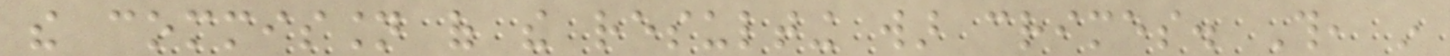the commission of the resulting war crimes. This, in
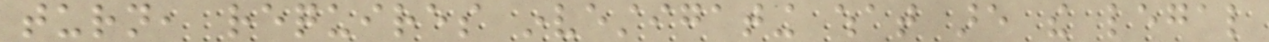turn, requires investigating what are the legal
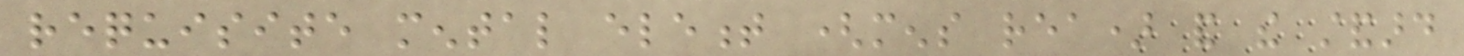requisite mental element (mens rea) and the standard
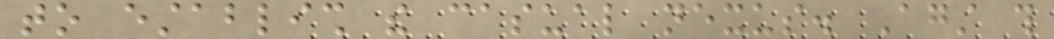to establish the casual nexus. Against this
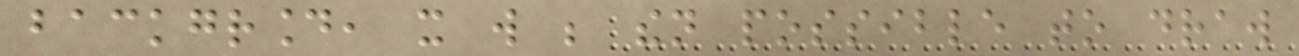background, it will be then possible to draw
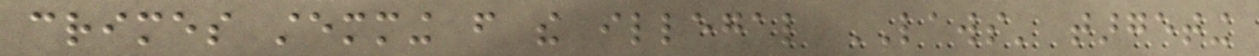crimes stemming from the illegal LAWS' targeting
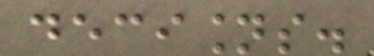decisions.
